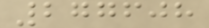277608
